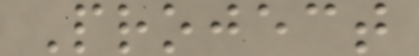Project
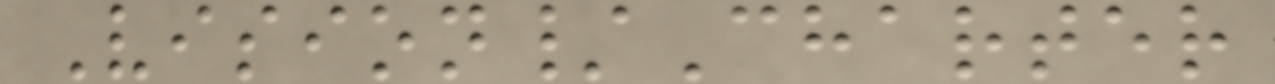Vision/Charter
